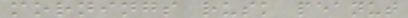mornings rusk peanut
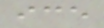ice
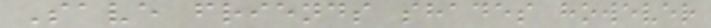Save friends shades however
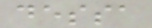dessa
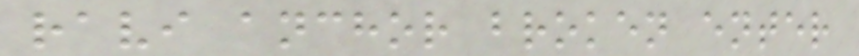ravi anchor broken enter
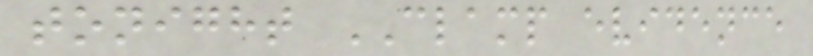tonight CLAMP evidence
